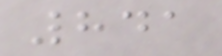841
